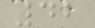42
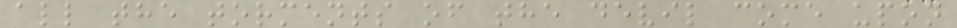all the torments of the devil come upon
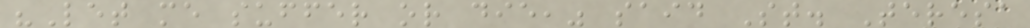"Let me suffer or die," said St. Teresa
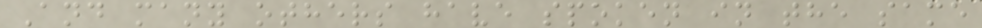And many others have spoken in the same
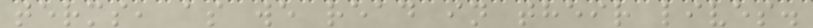terms, as we read in their lives.
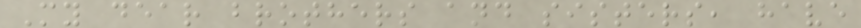My dear brothers and sisters, have
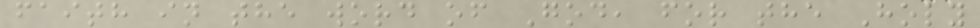faith in the word of God, for the Holy
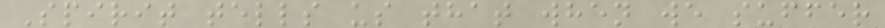Spirit tells us that when we suffer
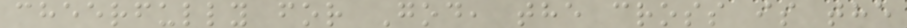cheerfully for God, the cross is the
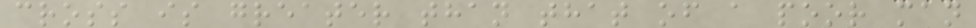cross is greater than that of a poor man
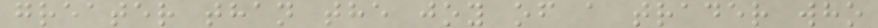greater than the joy of a trader who
